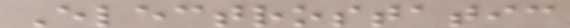Electrostatic
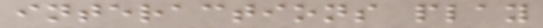interactions play
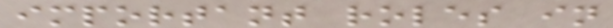important roles in
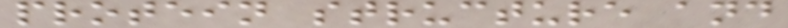protein structure and
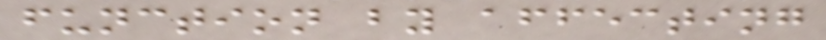function by affecting
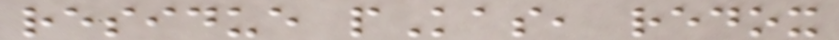residue pKas, redox
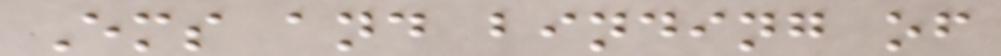Ems and binding of
